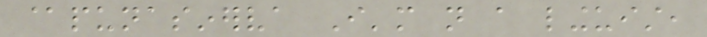@punasinerva I'm not a linguist,
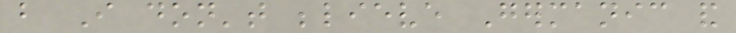but I don't believe Germanic and
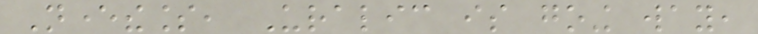Nevertheless, Uralic is going way,
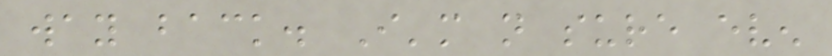way back. I'm not sure even
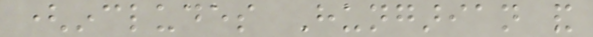(includes Hungarian and
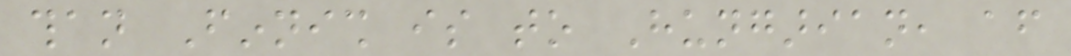than Finnish is to Hungarian, after
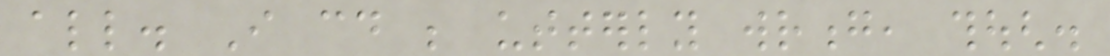all. I could be utterly wrong, though.
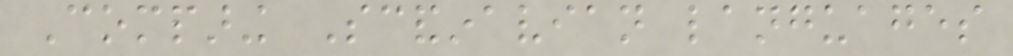Comparing Scandinavian languages
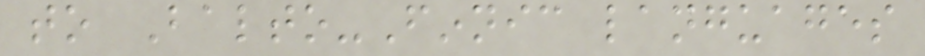to Balto-Finnic languages
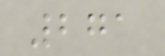271
